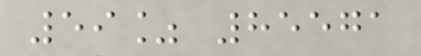59% 85571
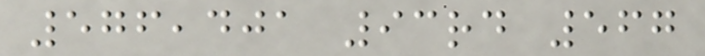576,401 93rd 567
